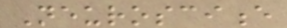Neuroscience
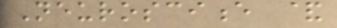Neuroscience &
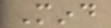Mind
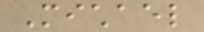Michael
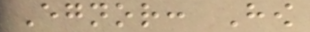Egnor: How
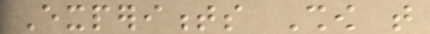Experiments Show that
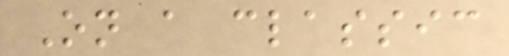On a classic
